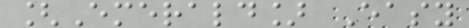[Emerald] Easy
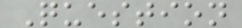Question
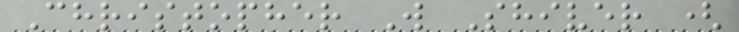Christopher W Shiver (
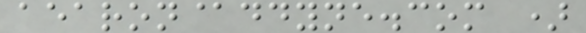aearon@ddyne.com )
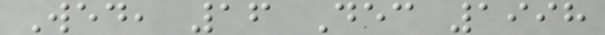Wed, 16 Dec 1998
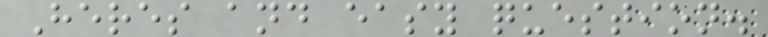Heres and easy question.
